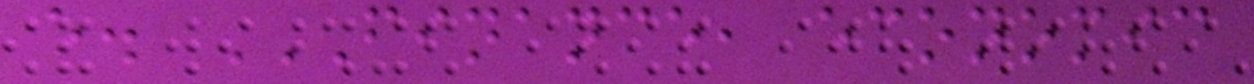e. FINANCE, ECONOMIC
